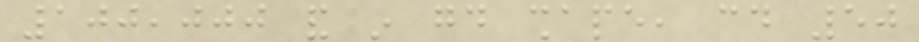100,000 and in good shape, could 50
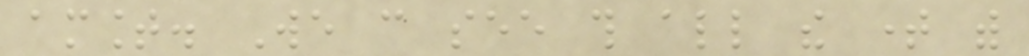amount. We can see this all the time with
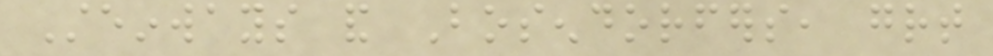Steinways and Bosendorfers, great
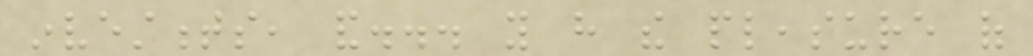investments, and... you have the pleasure of
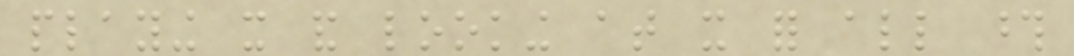playing it and looking at it for all those
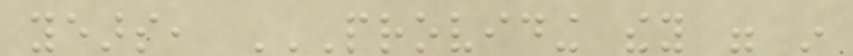years, PROVIDING THEY WERE IN
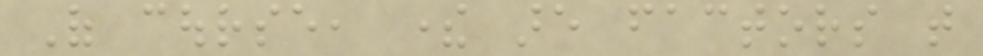Of course, there are factors that
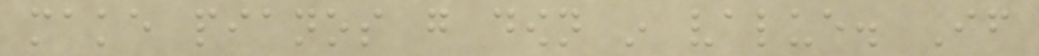make pianos go down in value. If
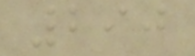290
